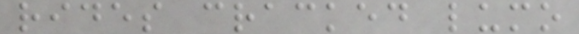rides cracked lumo
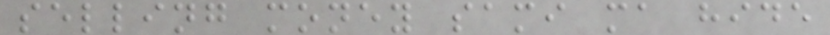selling money sami ma hide
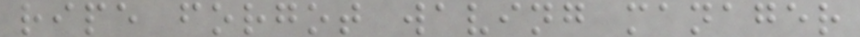ripe forgot waving manager
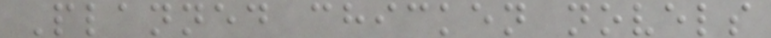Planned chicken novels
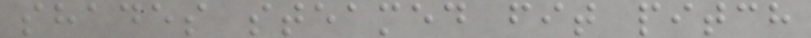shades steamed fit pitch
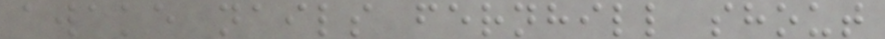awake nails fernhill shout
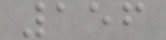156
